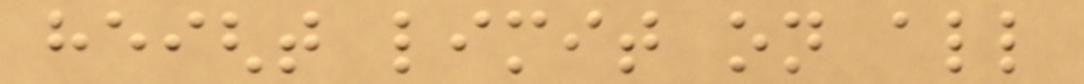height limit on all
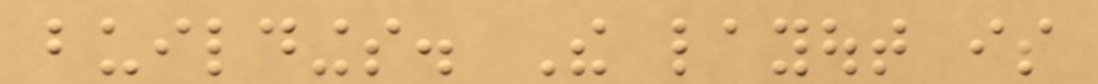buildings. The layout is
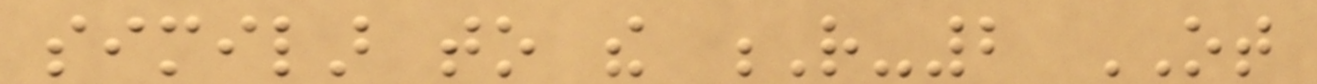similar to the R-2 OT
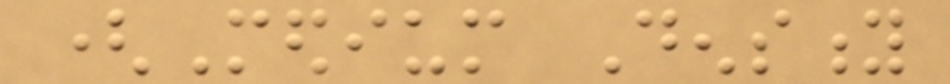(Medium Density
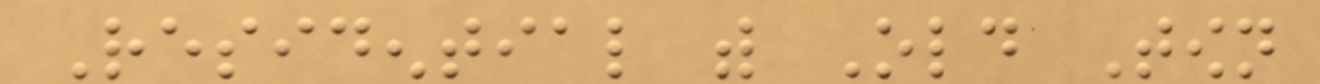Residential with Old Town
